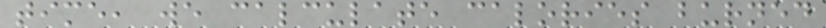time, we calculate calories burned
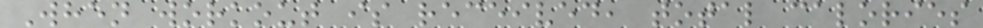When workout is received, total calories
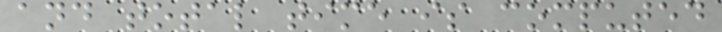and total time is computed
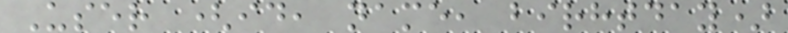User (id, name, birhtday)
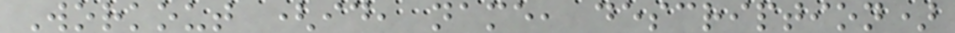Workout (id, name, description)
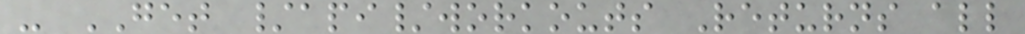- GET /api/workouts Returns all
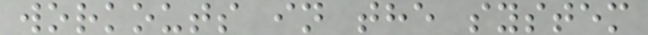workouts in the system
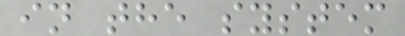in the system
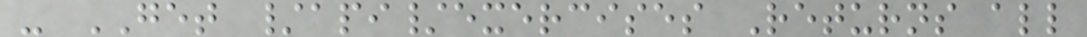- GET /api/exercises Returns all
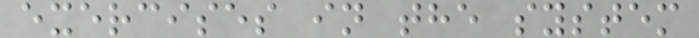exercises in the system
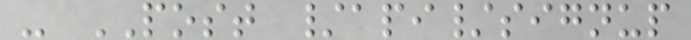- POST /api/signup
